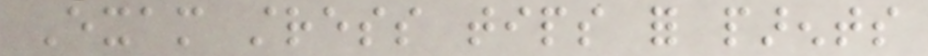Exam stress tips for parents
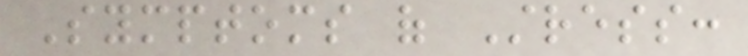Symptoms of Stress:
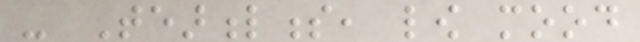- Tearfulness, low mood
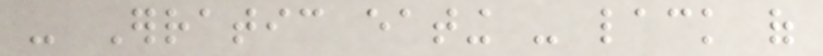- Erratic eating - lack of
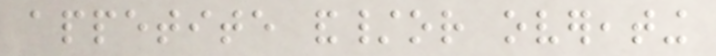appetite and/or overeating
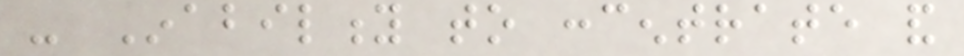- Inability to concentrate and
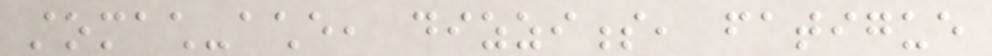stomach-ache, dizziness, fatigue
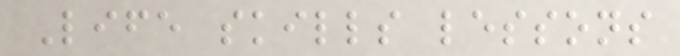Life skills lessons
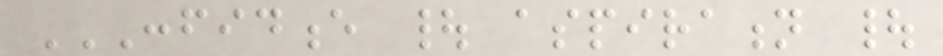CONFIDENCE | ASPIRATION |
